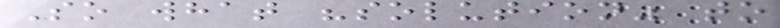So what "solution" to
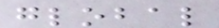global
